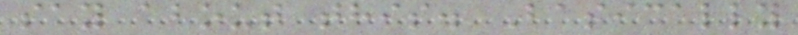say about this. Basically
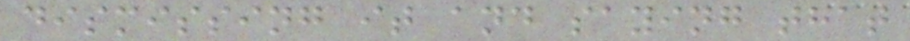dismissing it and saying that
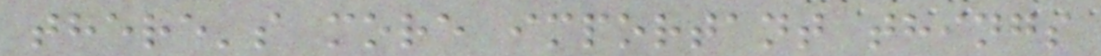there's more important things
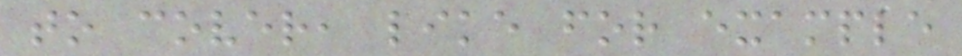to cover, like for example
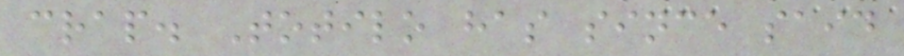crap. Totilo has since said
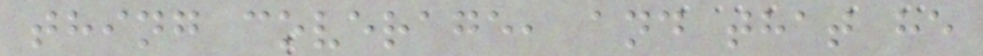thing coverage, and that he
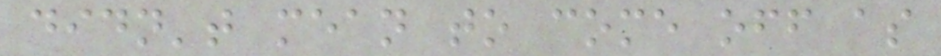didn't mean to come off as
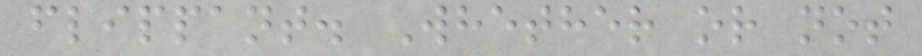flippant. Whether or not
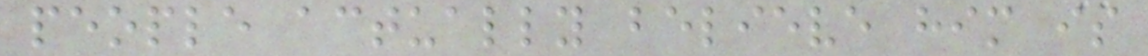people actually believe him is
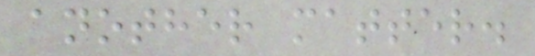another matter.
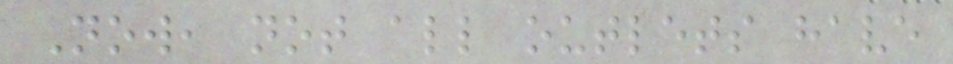Now, not all outlets have
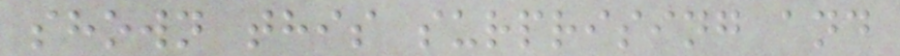shown this surprising and
